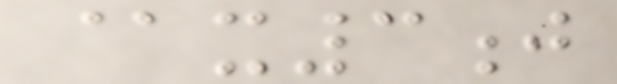@x3j
